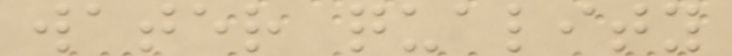water quality
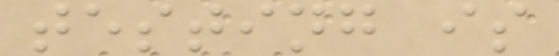testing is
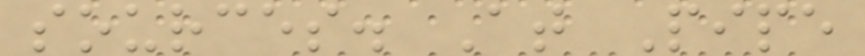sources. At Pipe
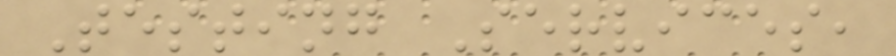Testing Services,
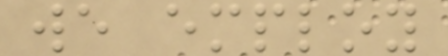we employ
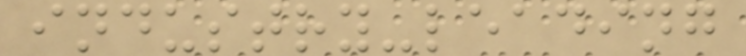industry-leading
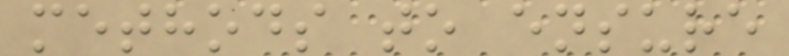methods to ensure
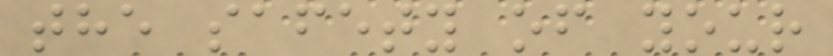the safety of your
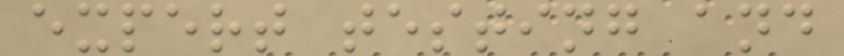expert testing and
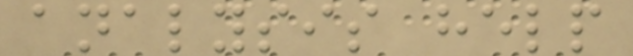analysis help
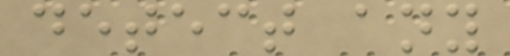detect any
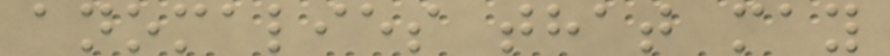anomalies that may
